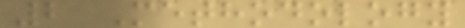2 Methodology
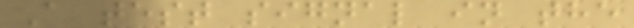A test signal in the
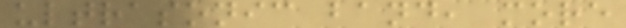ultrasonic band, more
